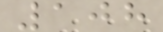108
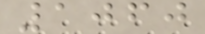1060
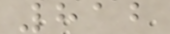812
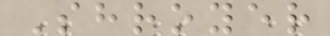Shroyer
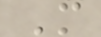M
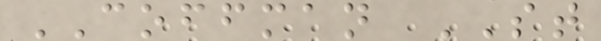COFFMAN ST
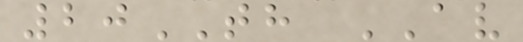20TH AV
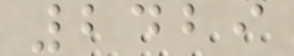2429
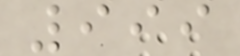999
